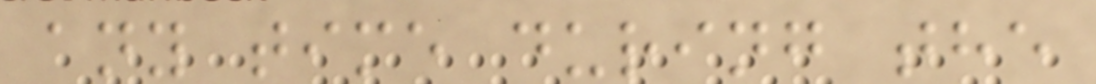any time during the
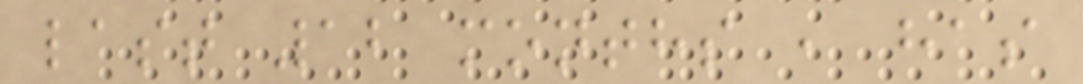last 12 months , has
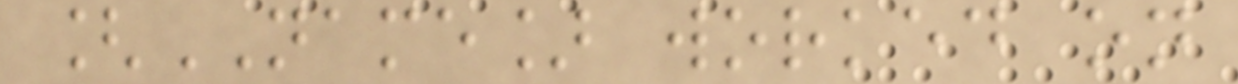[NAME] worked on
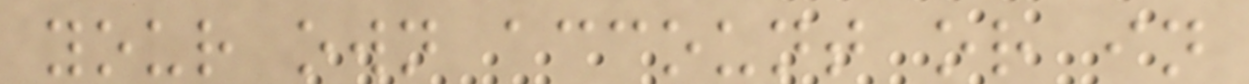your own account or in
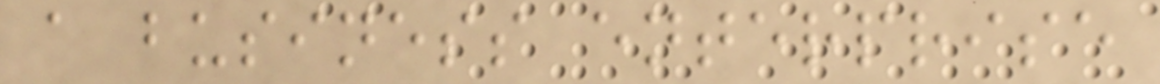a business enterprise
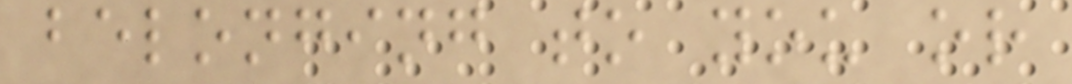belonging to you or
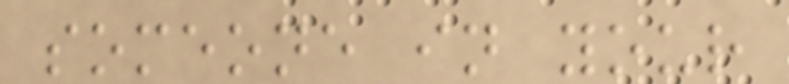someone in your
